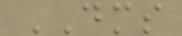DMS
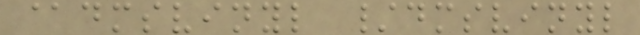@dmsvinyl /dmsvinyl
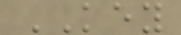KEY
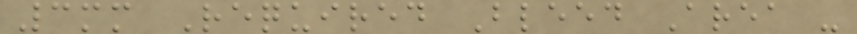3mm Required Bleed Area -
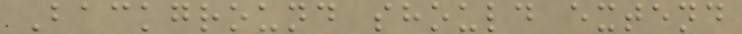Background should extend
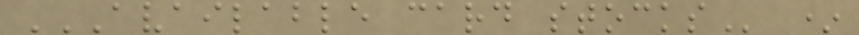AVAILABLE CARD STOCKS *
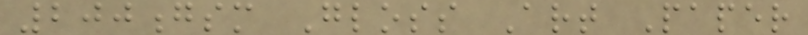200gsm Gloss Art Paper
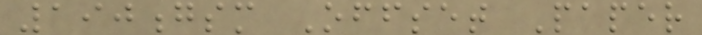190gsm Offset Paper
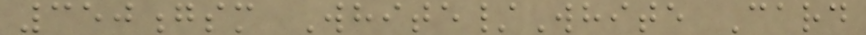350gsm White/White Card
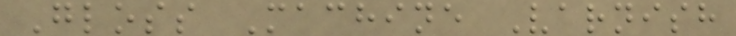Gloss Machine Varnish
